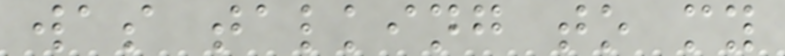was talking to my
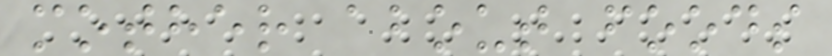mother about foods
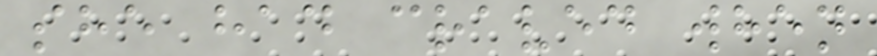she had craved when
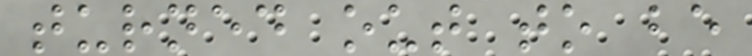turned out to be
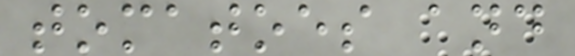tomatoes and
